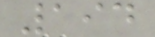194
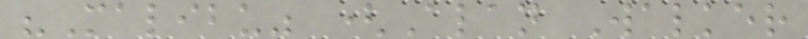"Malibu" (Alan Walker
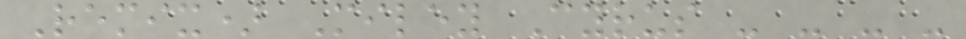Remix) Miley Cyrus - - - -
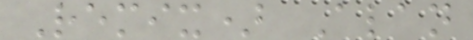Remix) Alan
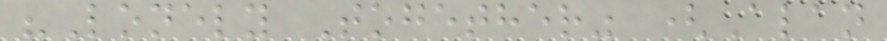"Lonely Together" (Alan
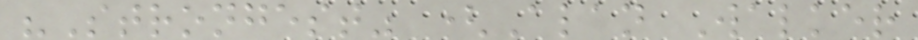"Strongest" (Alan Walker
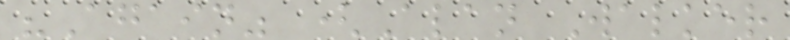"Again" (Alan Walker
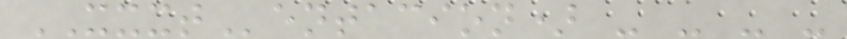XXXTentacion) - - - -
